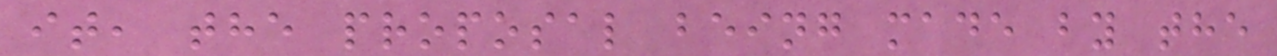it, the proposal being made by the
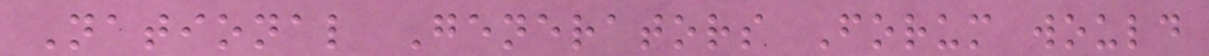National Generators Forum would
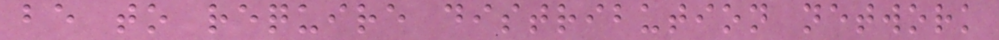be to require distribution network
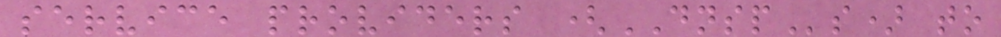service providers (DNSPs) to
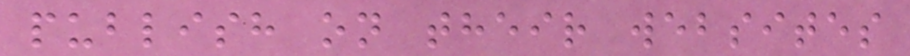publish on their websites
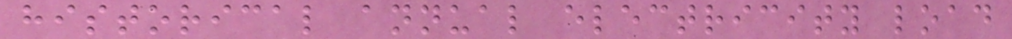historical annual electricity load
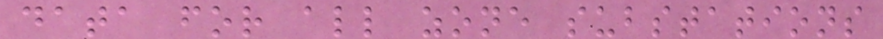data for all zone substations
